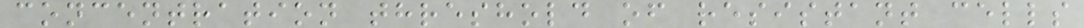concentration threshold of resistant cells
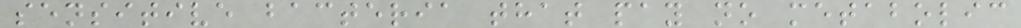sensitive bacteria that pay no metabolic
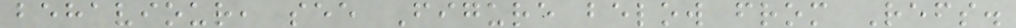behaviour, see Figure below from Refs.
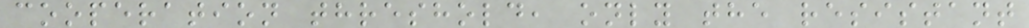cooperation threshold, only the resistant
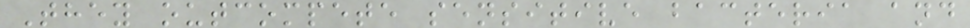They outcompete sensitive bacteria and
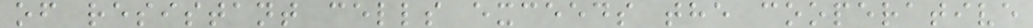of resistant cells exceeds the cooperative
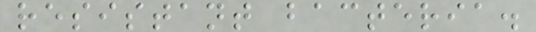resistant bacteria.
